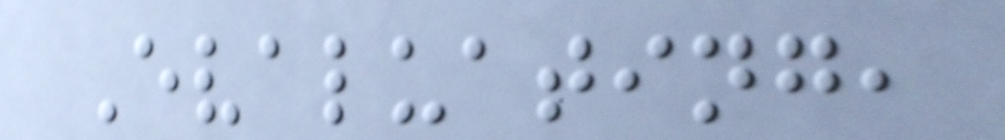Evaluating,
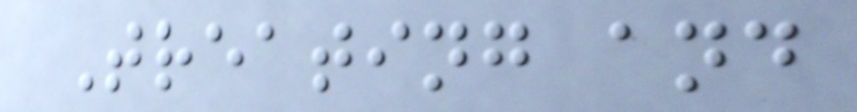Treating and
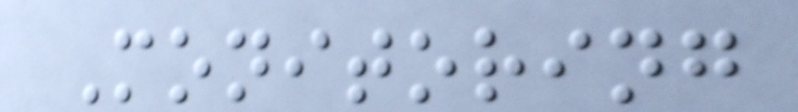Monitoring
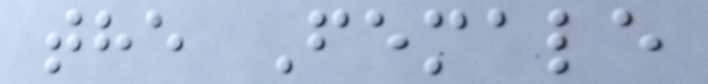the Female
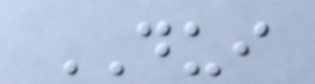DUI
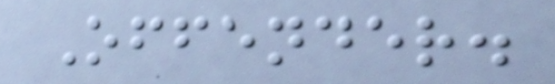Offender.
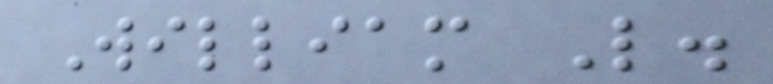William L.
